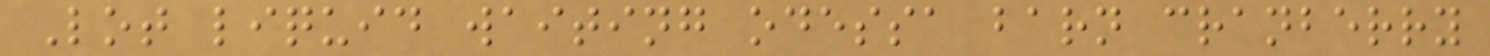Lot liquid waiting odessa barn cranberry
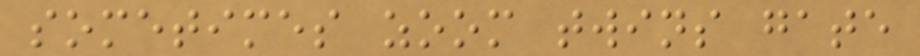sometimes zoom twins gate
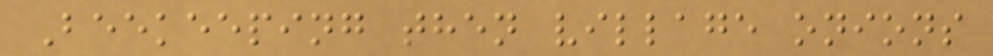Beekeeping then village onions
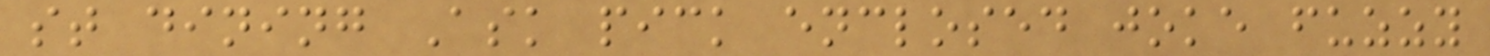st dining Ask pick enclosed joke fuzzy
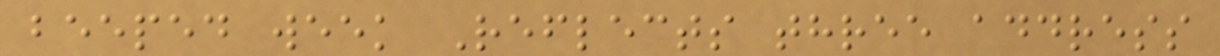beeped week Reflects three address
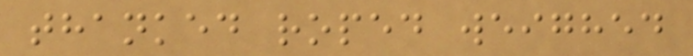thanked roped weighed
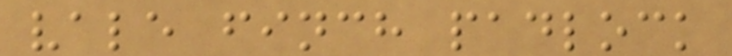vale finch padlock
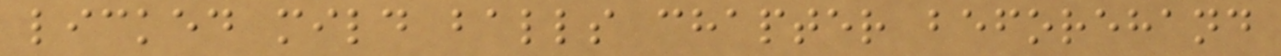licked mild balls chapter beforehand
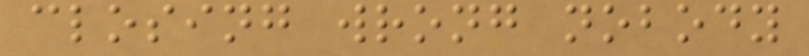closing wrong nobody
